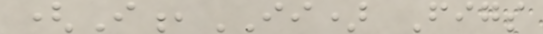(I,II) Figs
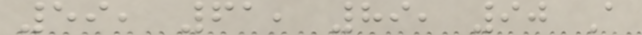59, 61, 89, 90 A
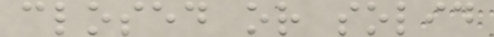closed or solid
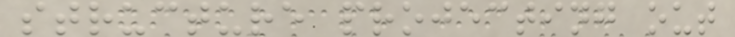structure projecting out
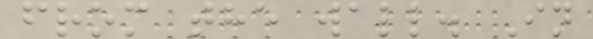from the wall. In
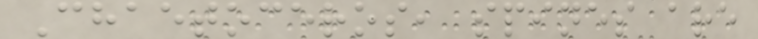Chaetoceros, spines are
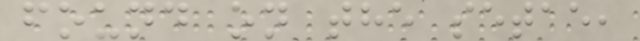found on the setae,
